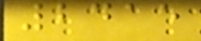2415
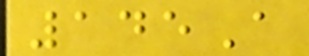145A
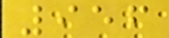956
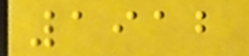1912
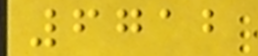6712
